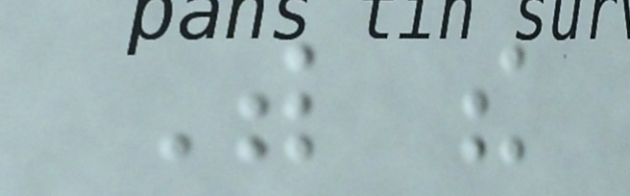With the
